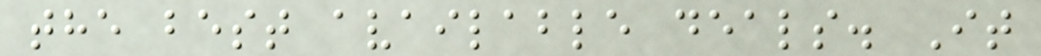the best available deals. It
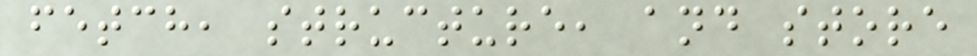fetch, structure, and store
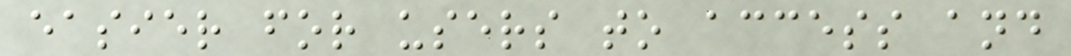easier for users to access and
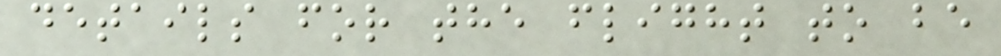details for the flight to be
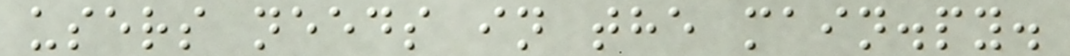users needs in the main.py.
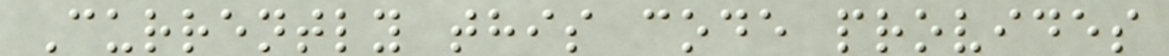Currently this code provides
